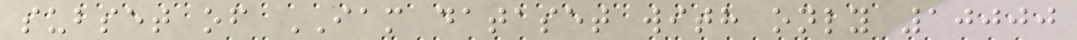subset of IAM dataset with only 10000
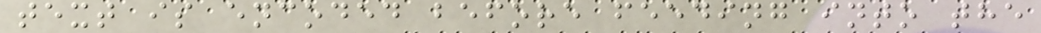text is encoded before feeding into the
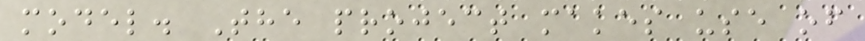model. The project makes use of
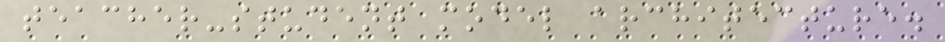teacher-student model architecture.
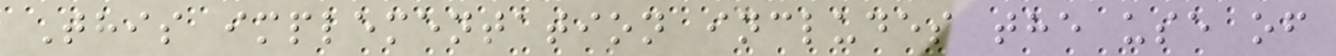This implementation includes the use of
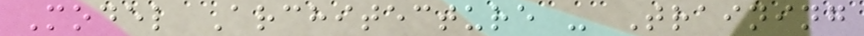Model Architecture - Training
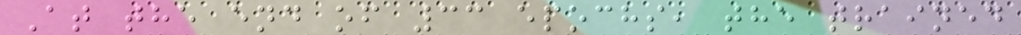At the end of 33 epochs, the trained
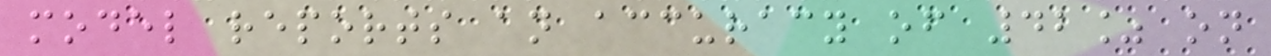model reports an accuracy of 42% on
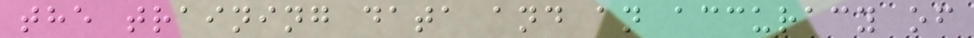the training data and an accuracy of
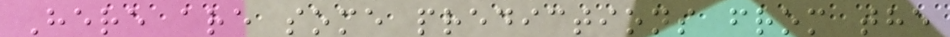Here are some predictions from the
